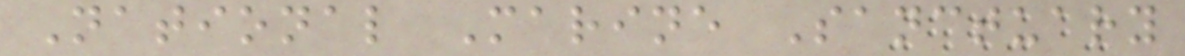National Marine Sanctuary
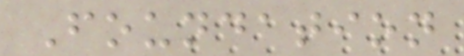Foundation
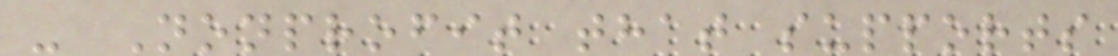- Nonprofit that supports
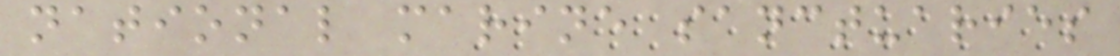national marine sanctuaries
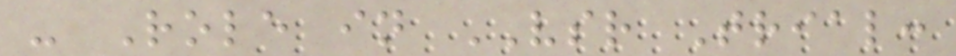- Role in VSR Trial:
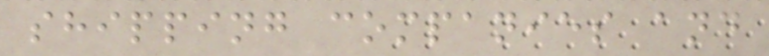shipping companies and
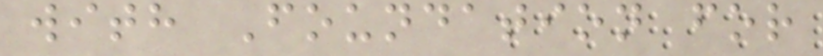with Foundation for
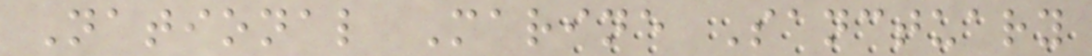National Marine Sanctuary
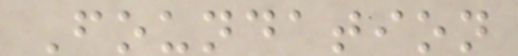Foundation
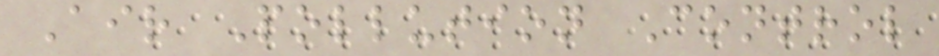Air Pollution Control
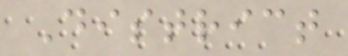District
